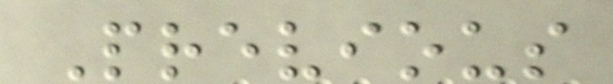Previous
